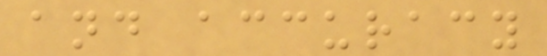and accuracy
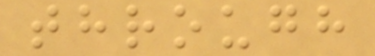through
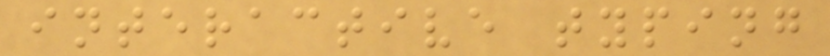interactive typing
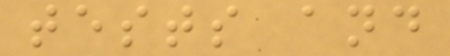tests and
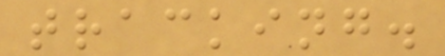tracking.
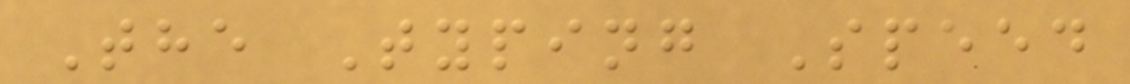The Typing Speed
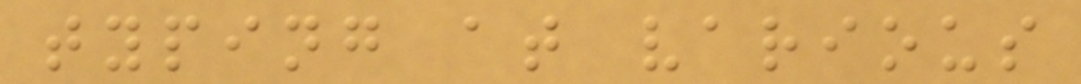typing at various
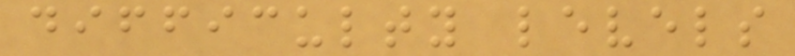difficulty levels
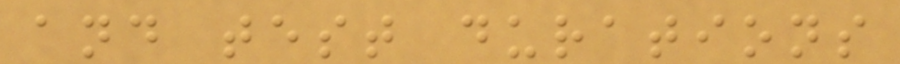and test durations
